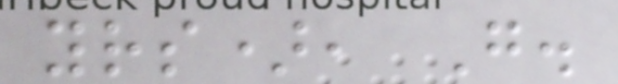yrs), G.
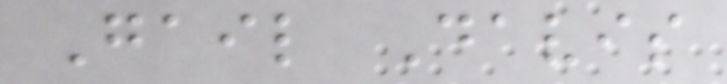Gail Davis
